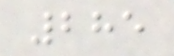285
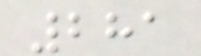281
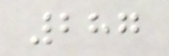287
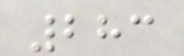283
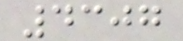4307
